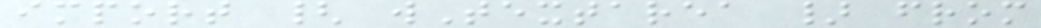import { wTextarea } from
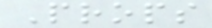Props
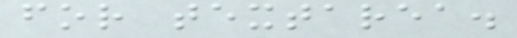for textarea.
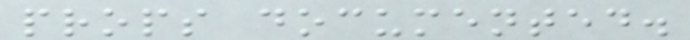props documented.
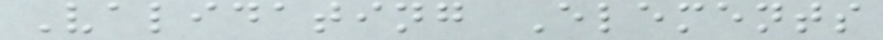Validating Elements
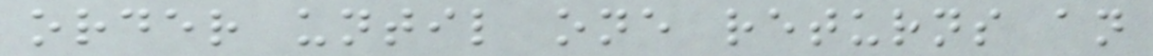order until one returns an
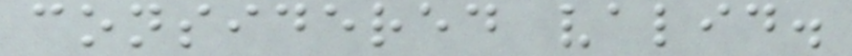considered valid.
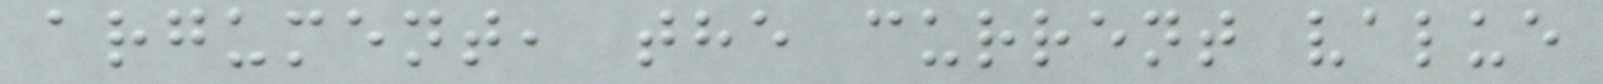argument, the current value
